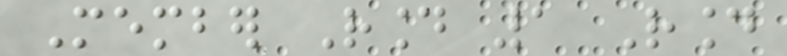Member Round 1 Round
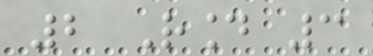2 Round 3
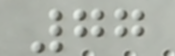77
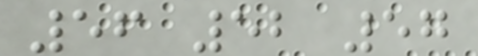56 52 57
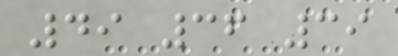49 36 39
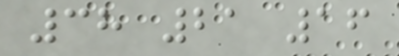38 21 16
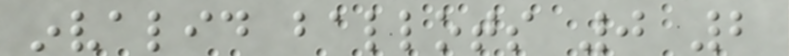invalid ballots 0 2
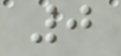0
